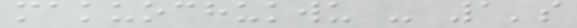makuochukwu - 1's
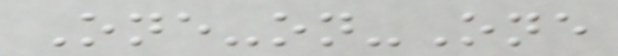One-on-One
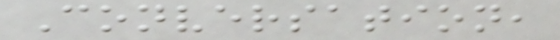Conversation,
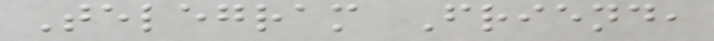Telegram Friend,
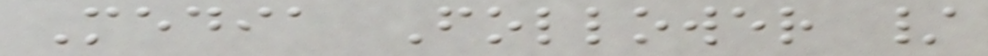Media Follower /
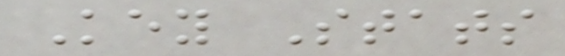Key Stats
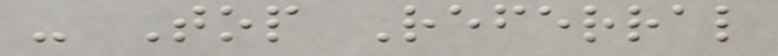- Top Referral
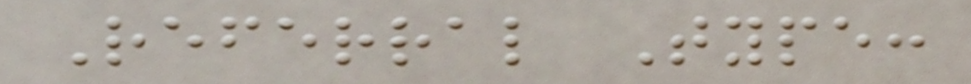Referral Type:
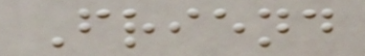Friend
